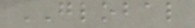GLOBAL
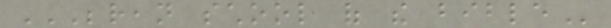BEREAN SCHOOL OF THE BIBLE
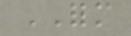FORM
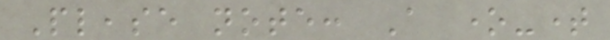Please note: A one-time
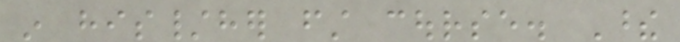in his/her first course. These
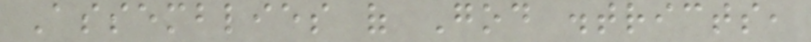Assemblies of God districts,
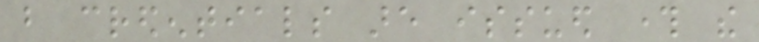but credentials are issued through the
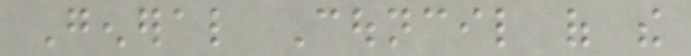General Council of the
